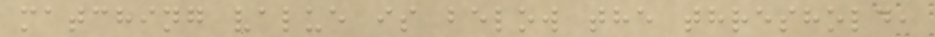matching value is below the threshold,
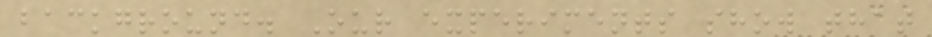background. Our experiments show that
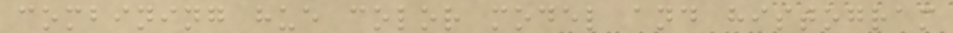combining hue color model and histogram
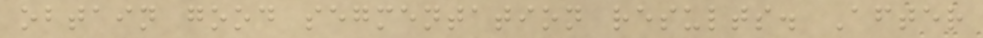obtain good segmentation results. After
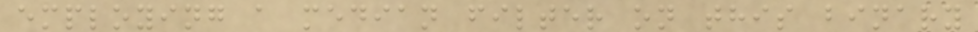employing a median filter on this binary
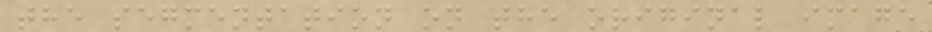the segmentation on the original image
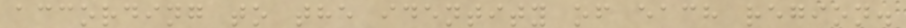according to the identity of each region.
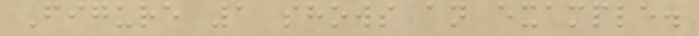Figure 1 shows an example.
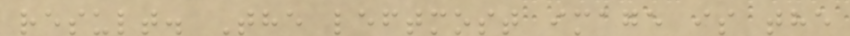result. The leftmost image is the
